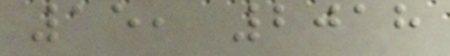15, 2018
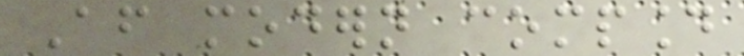After modern compound
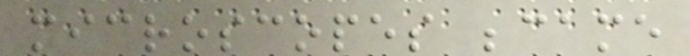microscopes became
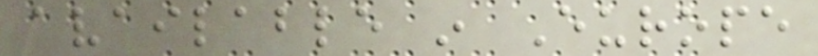available in Europe
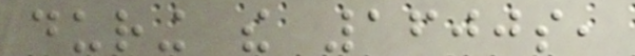during the 1600s,
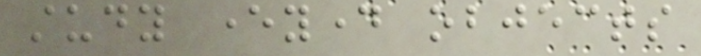study everyday objects
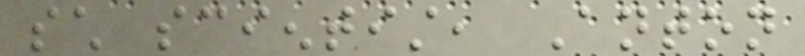such scientist, Anton
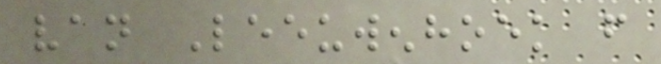van Leeuwenhoek from
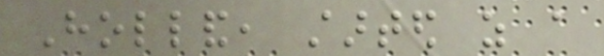Holland, started as a
